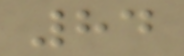84
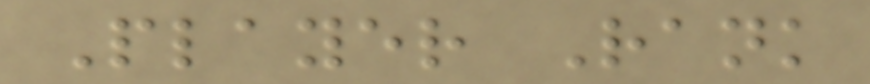Player Rank
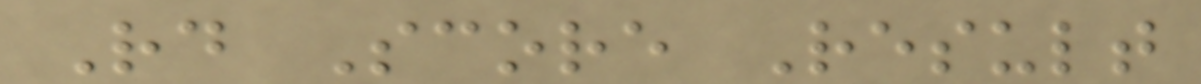Rd Score Result
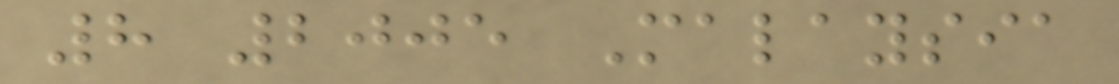8 2005 Malaysia
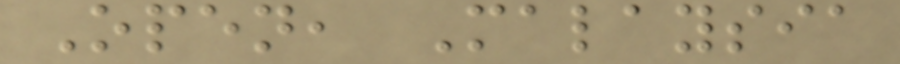Open, Malaysia
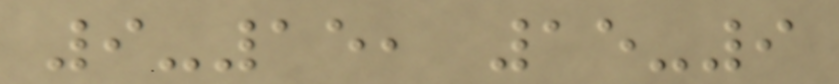9-15, 15-9
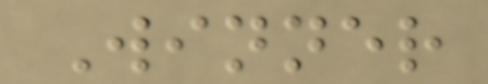Winner
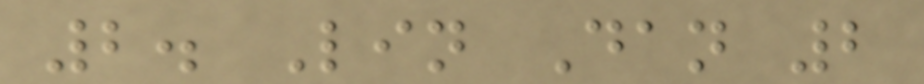2. Lin Dan 2
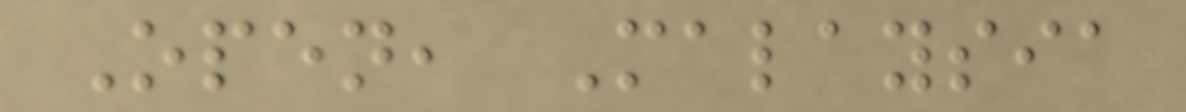Open, Malaysia
